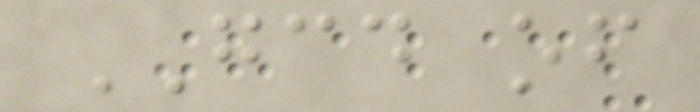GCD of
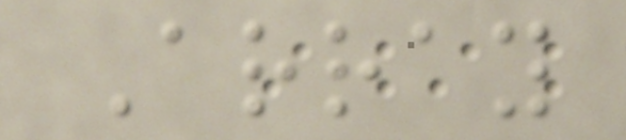Array
